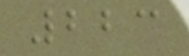223
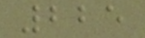225
